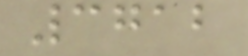3712
